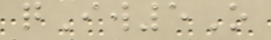qIw5O
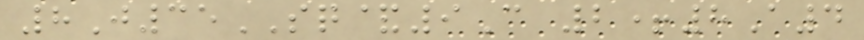8J35SQ&9C 2+8A4
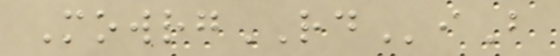MowrgRDiB
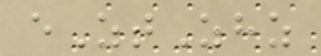eZtZhz
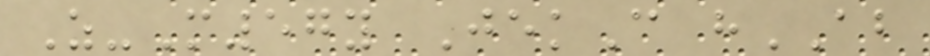Z-M57y JekC hAB
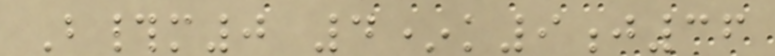B#m0 4*k9j36
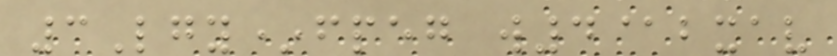3Lgy*fpeg w4@bxav
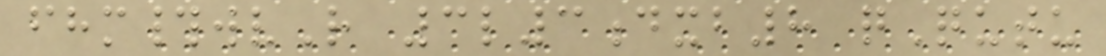fhm#wvR 3l3dxb8 qQutu
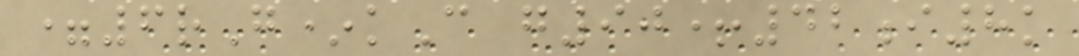=6rG*kC g90+42i8k
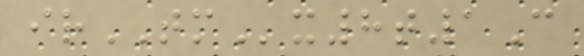irTMx8t1C
